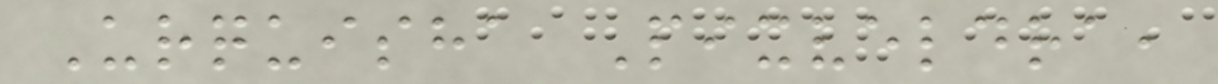Urquisha Pixveldra,
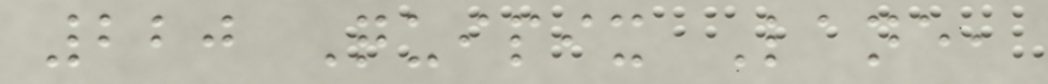220 Quipix Lane,
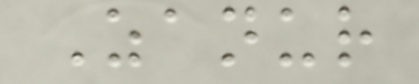Zanur
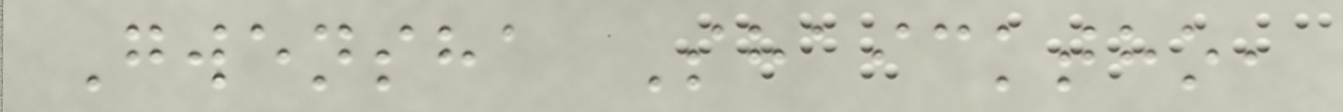Gwensha Shaicktho,
